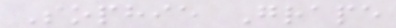Sophie Grape
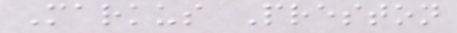Markus Preston
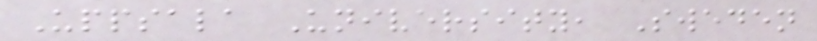Uppsala University, Sweden
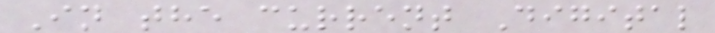In the current Digital
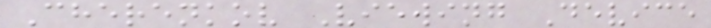Cherenkov Viewing Device
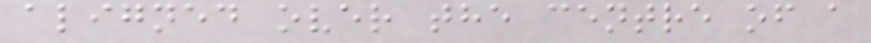aligned over the centre of a
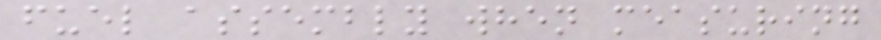fuel assembly when measuring
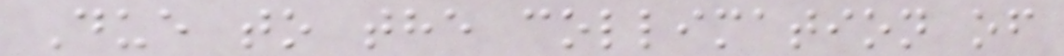Due to the collimation of
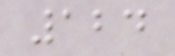124
